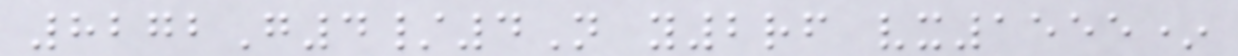8272G4/4N y2rf vx1555*
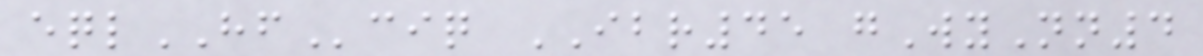eqlHFciq IBR45 gWyNn4
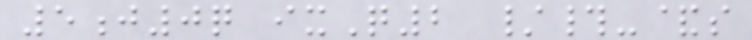5j0q ixQ2 /#-&s
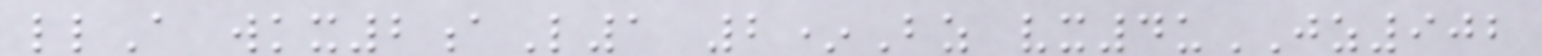llA wkx2aL1 2*Bz vx4uJZ902
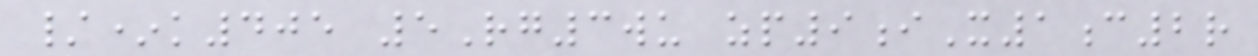/*k405 5Rg3wu zp9iX1c2r
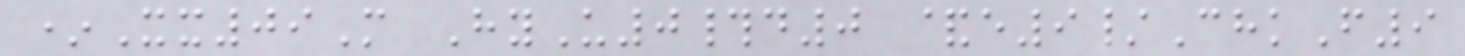*Xx09M HyU0#d0 &e9/ChkF9
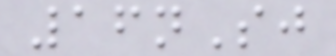16nSj
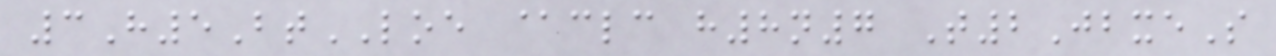3H5BtLOE @clc h8n7 T2JbxeS
